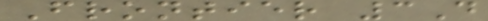Frontier 3D
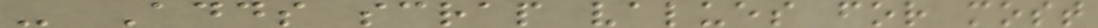- Adds scrap values for most
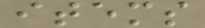items
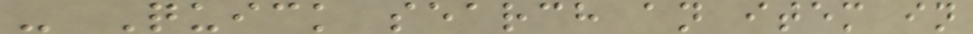- Quick search an item in
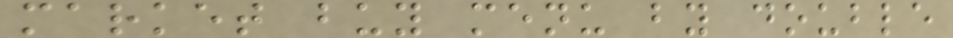market buy menu by double
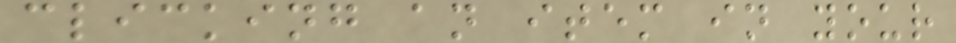clicking an item in your
